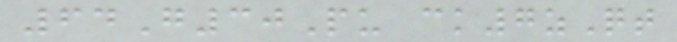64G30Pu ck7zQt
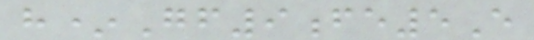h*Gf9fe5E
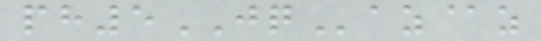ph5JQaz@z
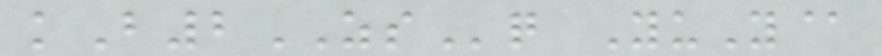kB2ZSq YuY@
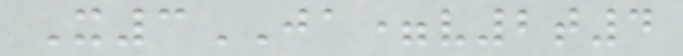X3JA=v2t4
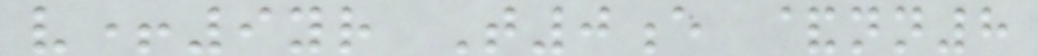v+9yr T0e &nn8
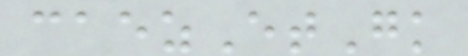caezEtGk
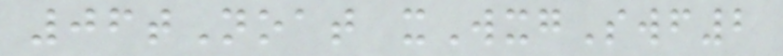06tNoat xWxgSwf2
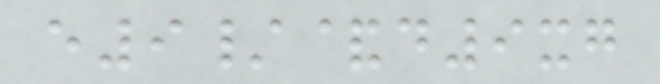e9/&d9xg
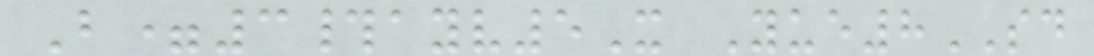B=3#ayv5X Yue8SD
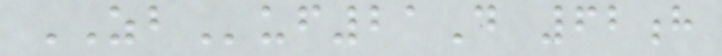ZBuf21D 62h
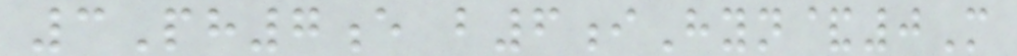3Ph7e b6iHyn&0M
